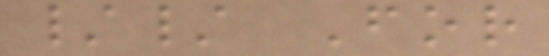// For
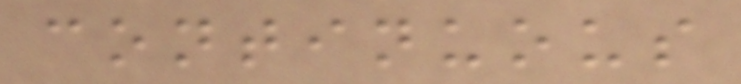continuous
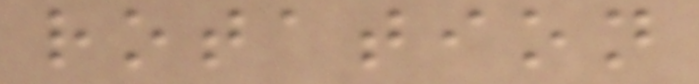rotation
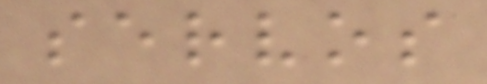servos
